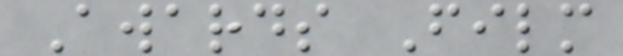Awards Film
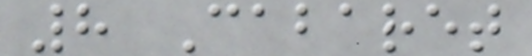8 Cabaret
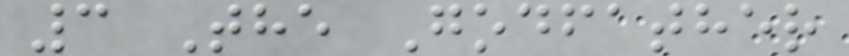3 The Godfather
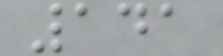141
